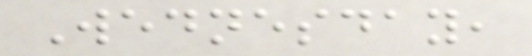Wednesday,
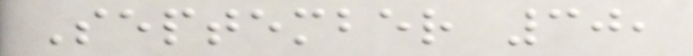September 30,
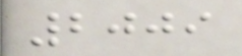2009
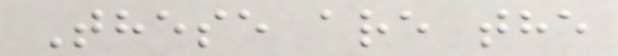These are the
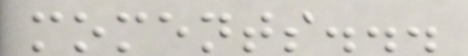moments...
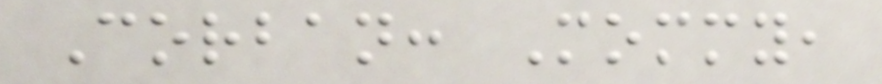Corban: Mommy,
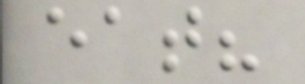eat?
